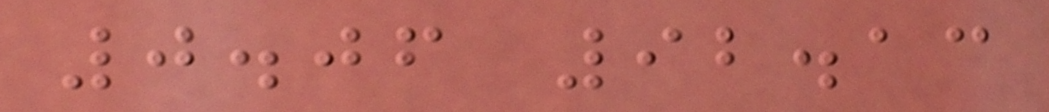0.06 92.13
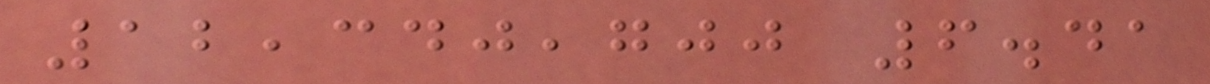12,340,700 6.41
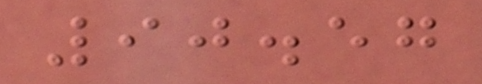90.57
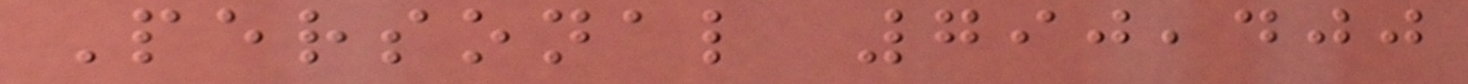Personal 790,400
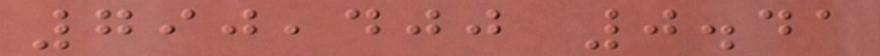790,400 0.41
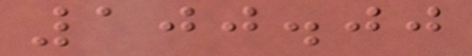100.00
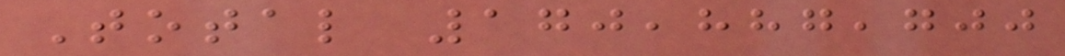Total 170,887,700
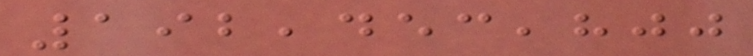192,453,800
